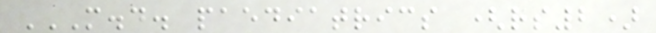M.D. PAEDIATRICS (RS2)
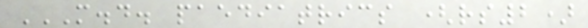M.D. PAEDIATRICS (RS2)
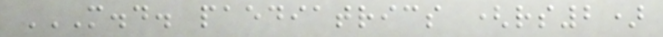M.D. PAEDIATRICS (RS2)
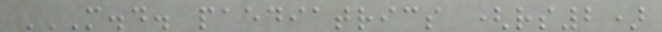M.D. PAEDIATRICS (RS2)
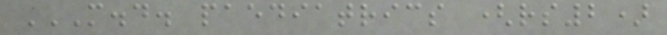M.D. PAEDIATRICS (RS2)
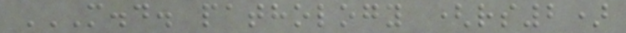M.D. PATHOLOGY (RS2)
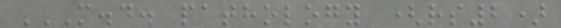M.D. PATHOLOGY (RS2)
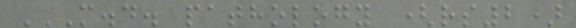M.D. PATHOLOGY (RS2)
